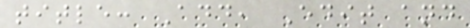title: Add, Edit and
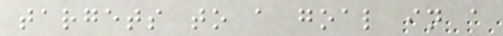targets to a goal in a
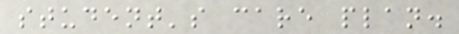student's care plan.
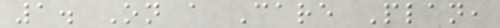1. On a Care Plan,
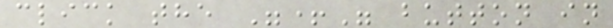click the "+" button in
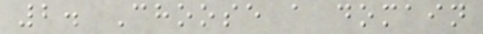2. Choose a domain
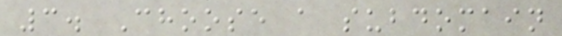3. Choose a subdomain
